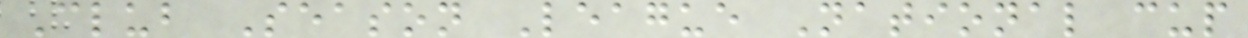Club Season League National cup
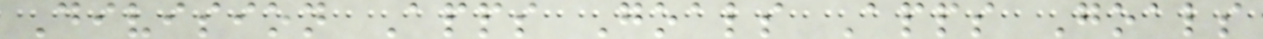Division Apps Goals Apps Goals
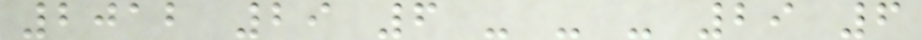2012 29 6 - - - 29 6
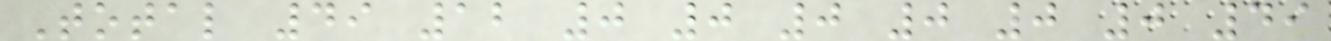Total 49 12 0 0 0 0 0 0 49
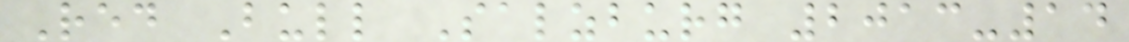Red Bull Salzburg 2013-14
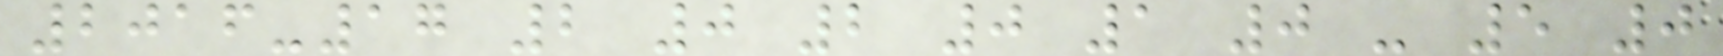2016-17 2 0 2 0 1 0 - 5 0
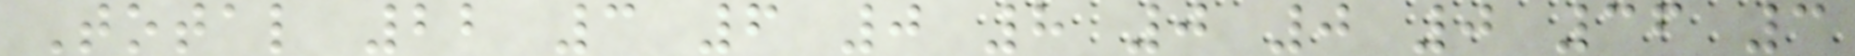Total 22 3 6 0 8 0 0 0 36 3
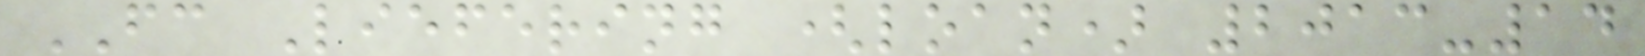FC Liefering (loan) 2013-14
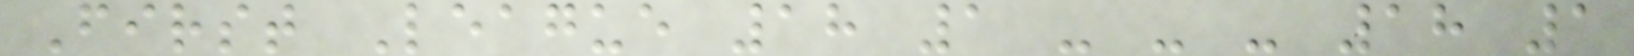First League 18 1 - - - 18 1
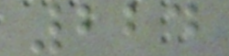224
